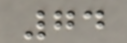74
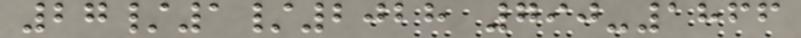27/1/2028 790-1866
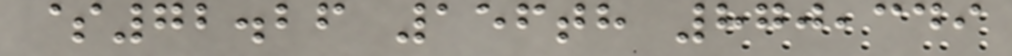$72.26 156th 870,349
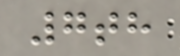7th
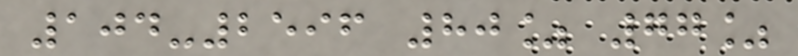104-2596 80% 77%
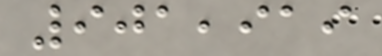901,919
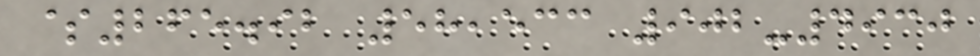$265.92 58,533 902-4930
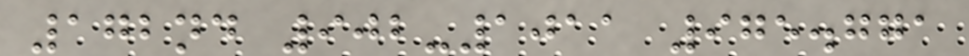172nd 902-1011 975.771
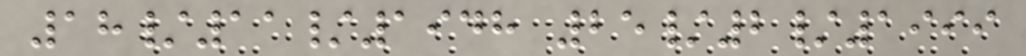18/11/1948 25/2/1999
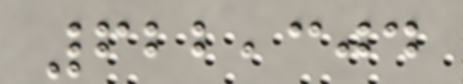622,304
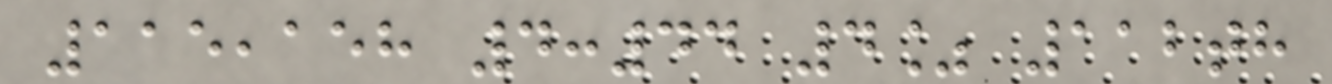115,158 4:44 4% 112th
